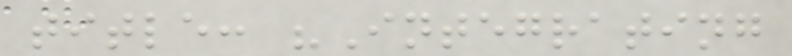title: "Integrating
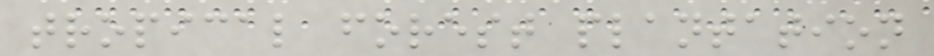tropical forest plantation
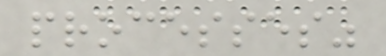processes"
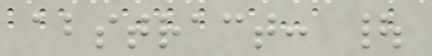abstract: |
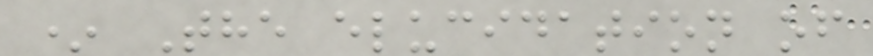* The elucidation of
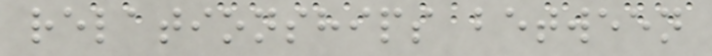relationships between
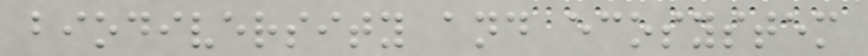biodiversity and ecosystem
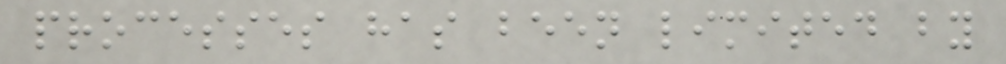processes has been limited by
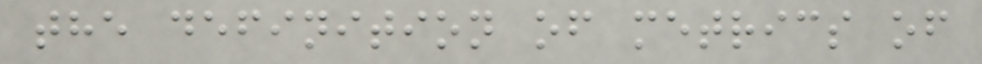the definition of metrics of
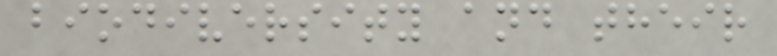biodiversity and their
